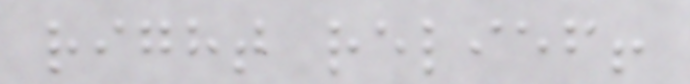right relief!
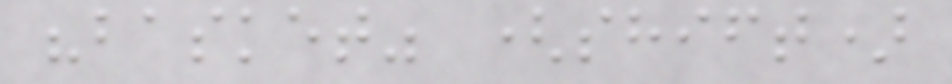"basket" (shift)
